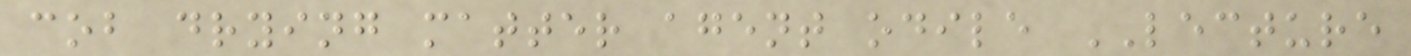cob drying matter agent odile LECTURE
